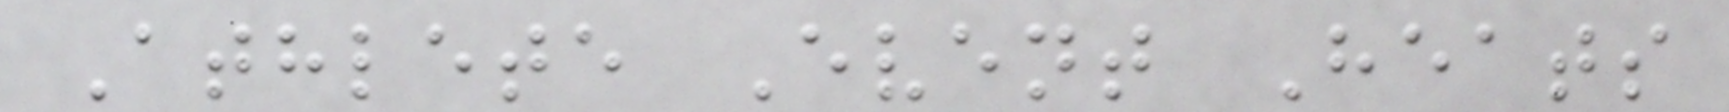Athlete Event Heats
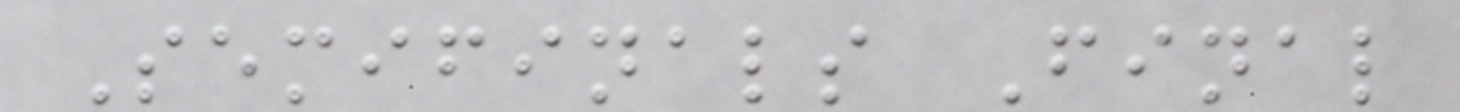Semifinals Final
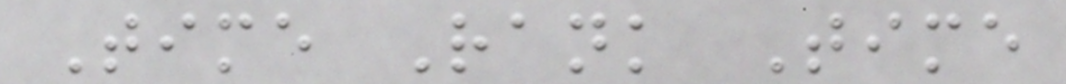Time Rank Time
